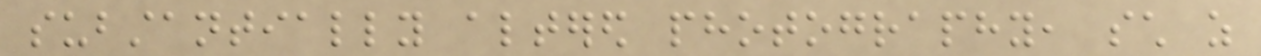substantially altered photography, such as
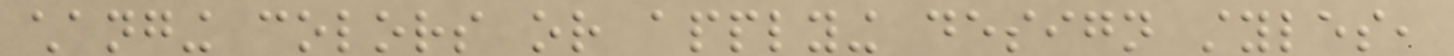changing colors or applying design styles,
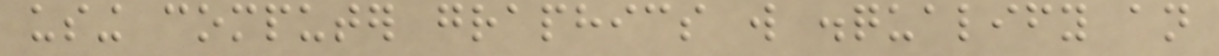using computer graphics will disqualify an
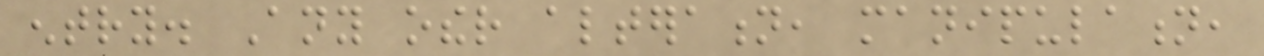entry. Any other alteration, manipulation,
